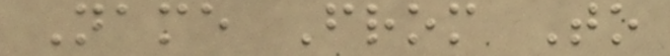Name From To
